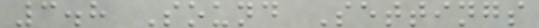3.8 Sound Settings
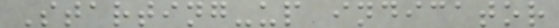Starting-up indicator
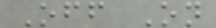Off On
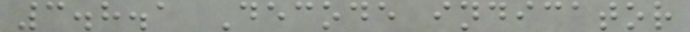3.8.1 Decode indicator
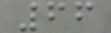66
